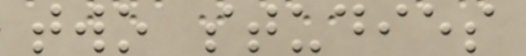two studies
